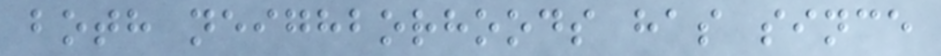both neighborhoods has since
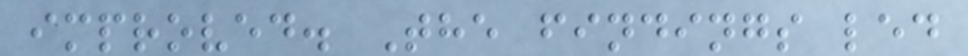improved. The findings led
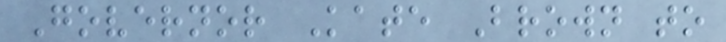Governor Kate Brown to
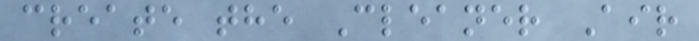create the Cleaner Air
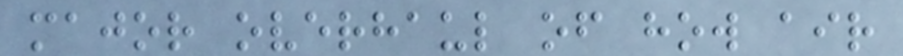major overhaul of how air
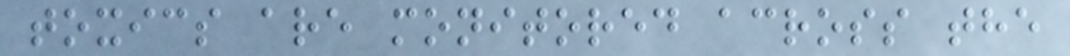toxics are monitored across the
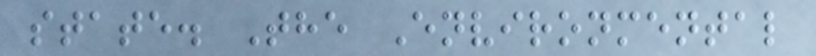state. The Environmental
